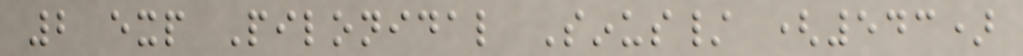2 exp Pilonidal Sinus/ (543)
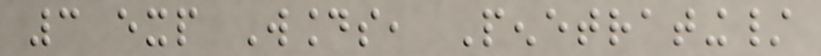3 exp Wounds, Penetrating/
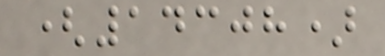(14308)
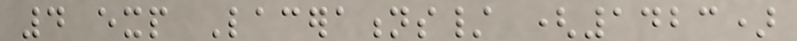4 exp Lacerations/ (1423)
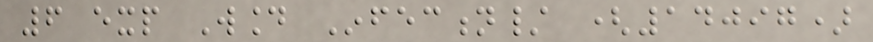6 exp Wound Infection/ (14097)
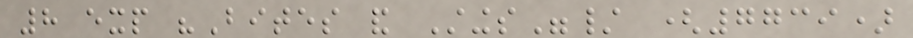8 exp "Bites and Stings"/ (7739)
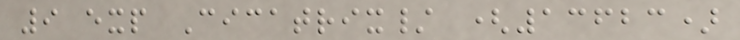9 exp Cicatrix/ (13623)
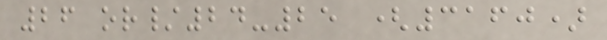26 or/24-25 (3160)
